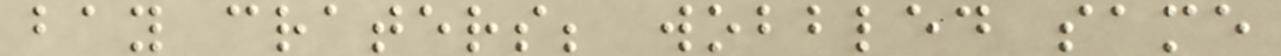bay craters; wobbled same
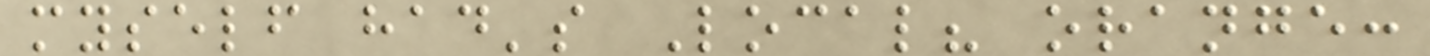myself had's Local? orange:
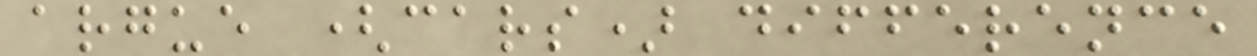argue (cars) difference
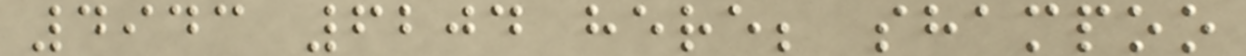4943 6204 here; shampoo
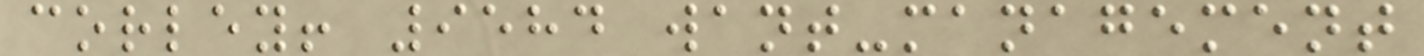corley! 9584 want-management
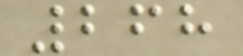268
